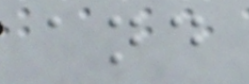and
